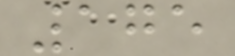175
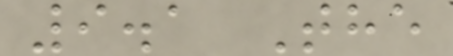9.1 The
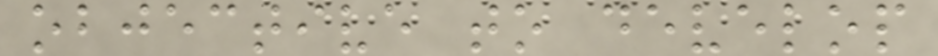objective to develop
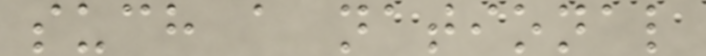such a national
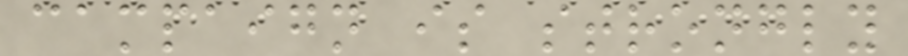campaign is strongly
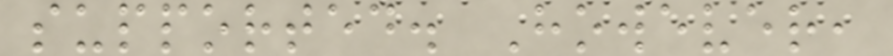supported. However,
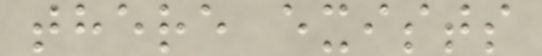there exists
